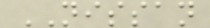NISSAN
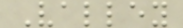Valley
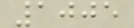1005
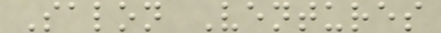Salon Ventures
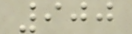900
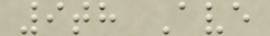9th Ave
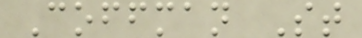Coffman St
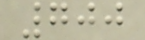700
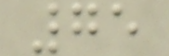75
